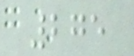275
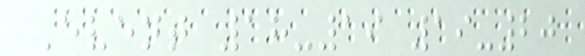Event 18-19 19-20
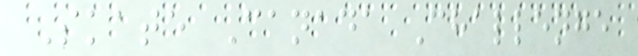Skate Canada Challenge
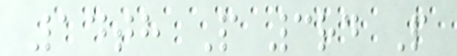14th P 3rd P
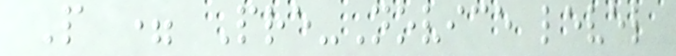P = Pre-Novice level
